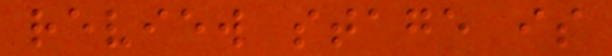review stage is
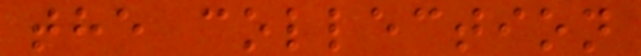the collection
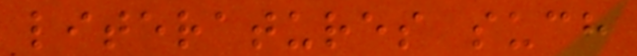literatures such
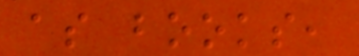as books,
